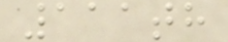111th
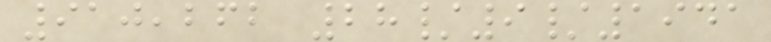910,262 28/9/1941
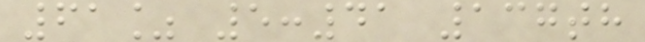61% 5:41 137th
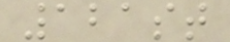121st
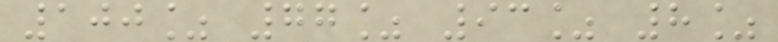100% 77% 93% 8%
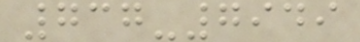737-7949
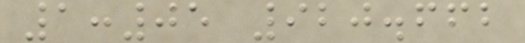1:05 920.662
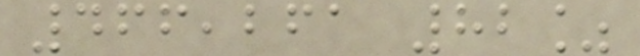466,261 82%
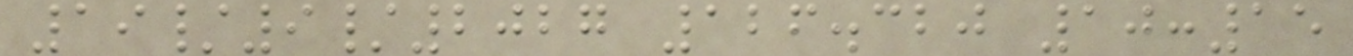19/9/2027 126.320 10:15
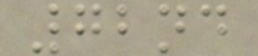72nd
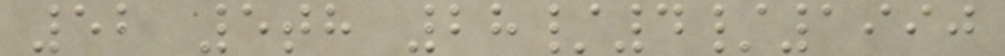52 5th 28/4/1990
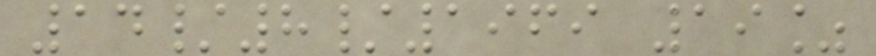14/8/1969 19%
